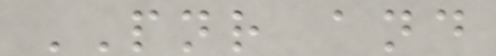PNR and
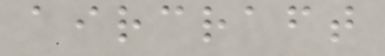aircraft
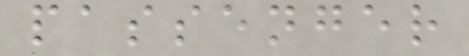passenger
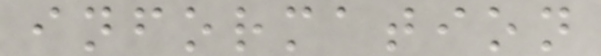information
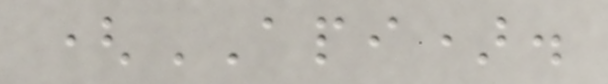(API).
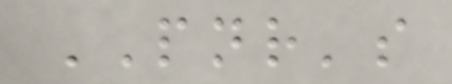PNR's
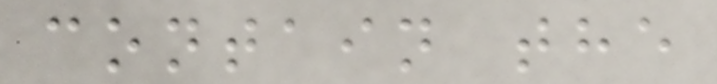contain the
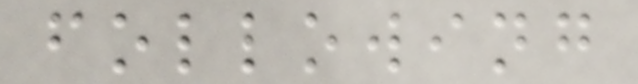following
